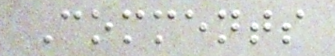Comments
